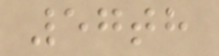57th
